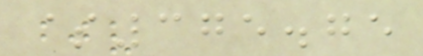$375.75
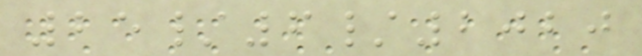25/6/2020
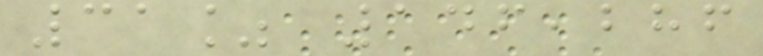31% 146,286
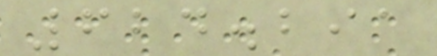624.291
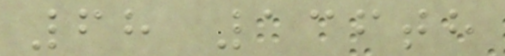68 136th
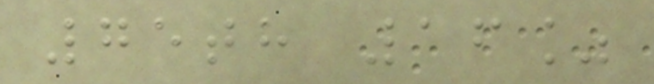75th 16%
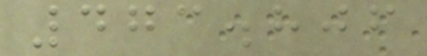473.806
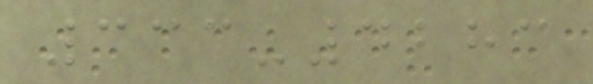333-4283
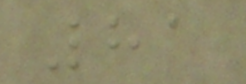81
